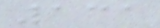131
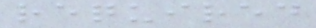required
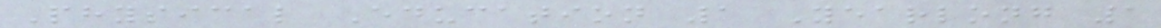Physical Education 1 Yearlong 1
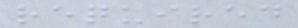required
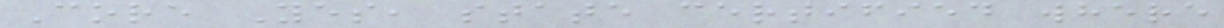Core Yes, state certified where
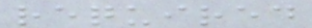required
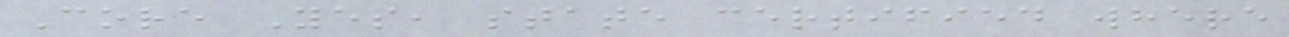Core Yes, state certified where
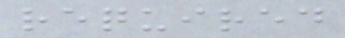required
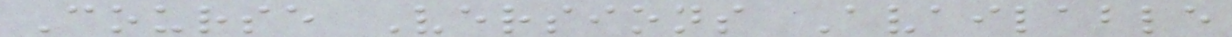Course Versions Available
